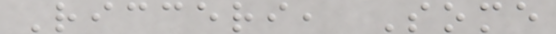Ricceri, Some
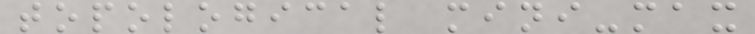topological mini-max
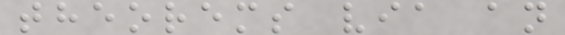theorems via an
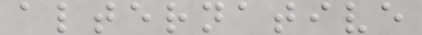alternative
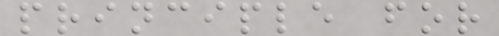principle for
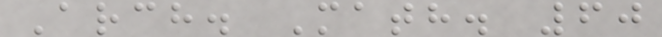Arch. Math. 60
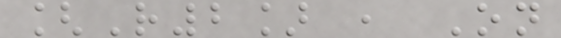[R2] , On
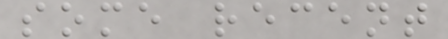some recent
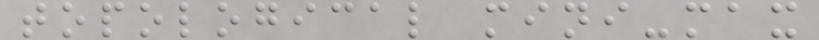topological mini-max
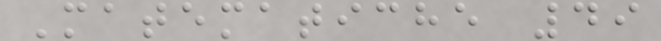Matematiche 49
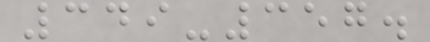349-357.
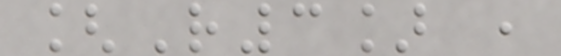[R3] ,
